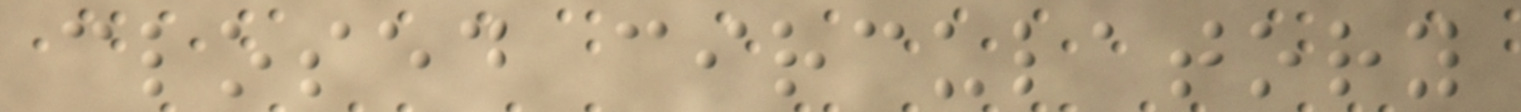closed circulatory
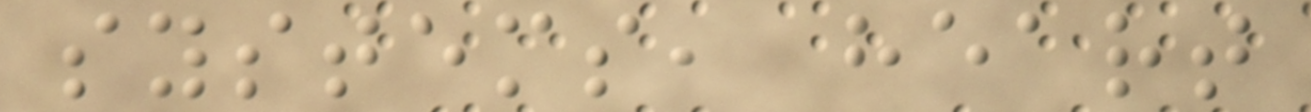systems, heart
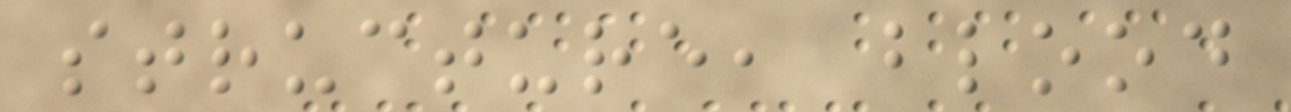structure, blood
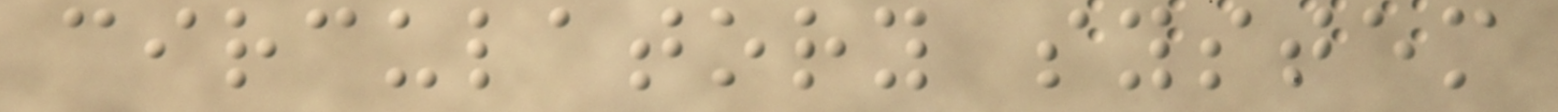circulatory system
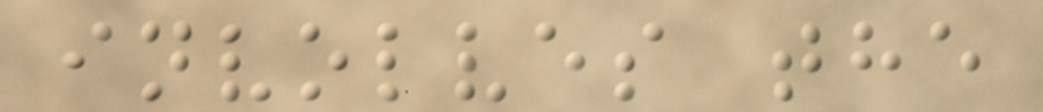involves the
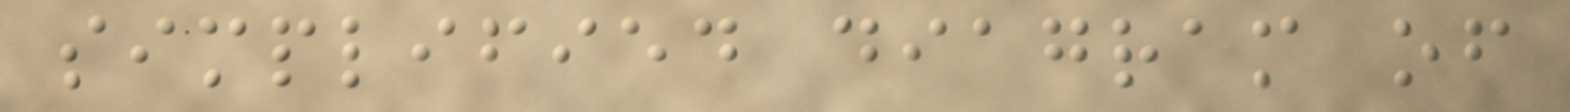simplified diagram of
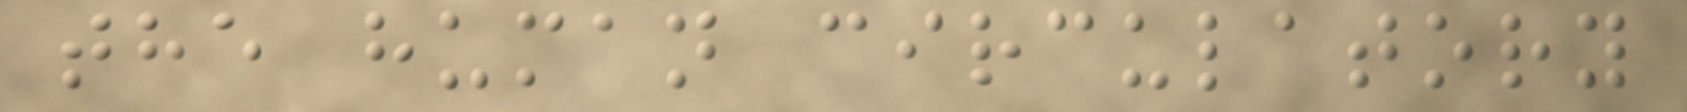the human circulatory
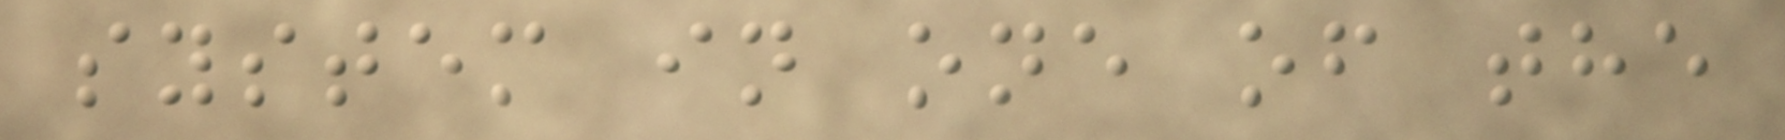system in one of the
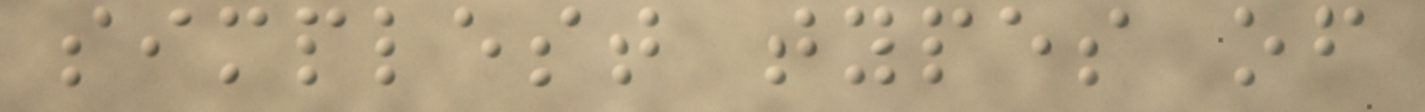simplest types of
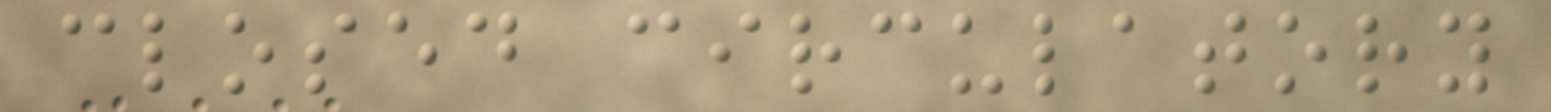closed circulatory
